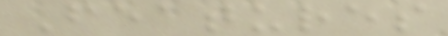Features
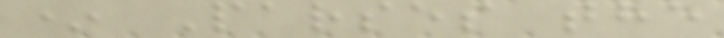* Parses the
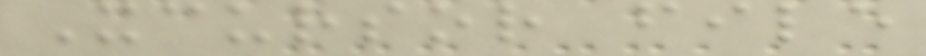Xcursor file
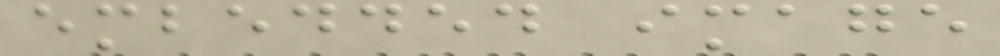embedded image
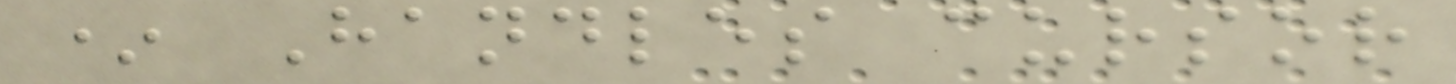* Handles cursor
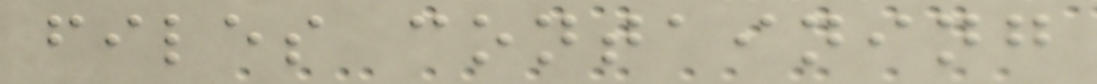files containing
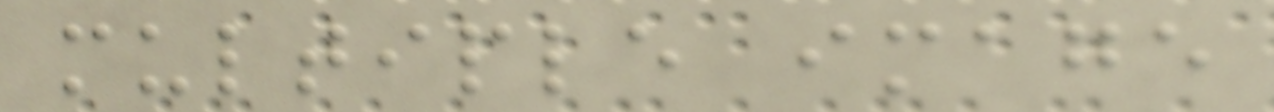multiple image
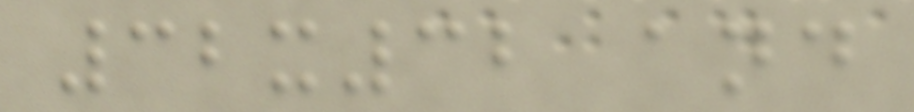32x32 and
